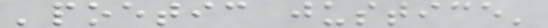'poetic justice'
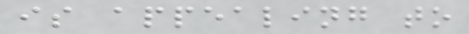is appealing to
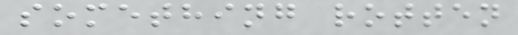something rotten
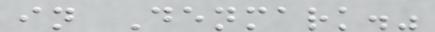in Denmark."
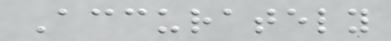Accurately
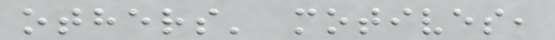others' motives,
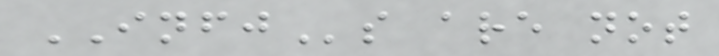INFJs are not
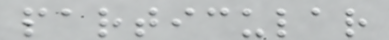particular
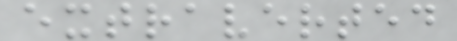extraverted
